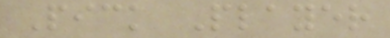Pick Player
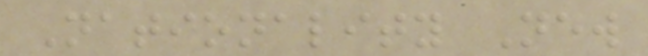Nationality New
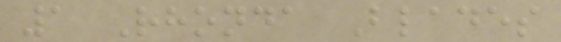1 Rhonda Blades
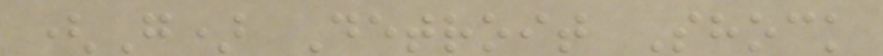(G) Detroit Shock
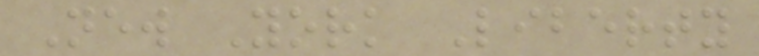New York Liberty
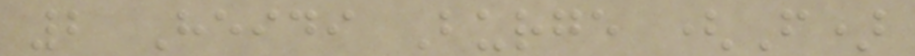2 Heidi Burge (F)
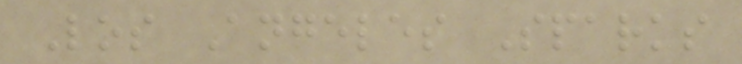Los Angeles Sparks
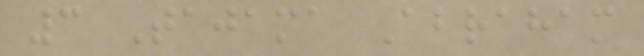3 Tajama Abraham
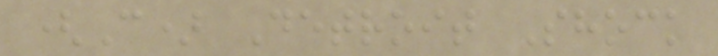(C) Detroit Shock
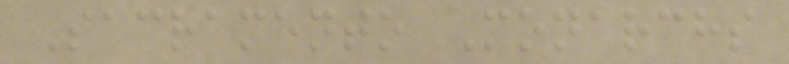Sacramento Monarchs
